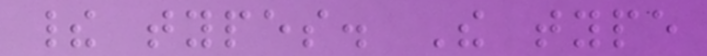their types. The type
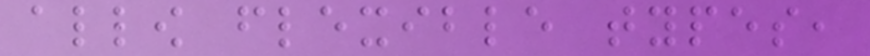allow flexible types,
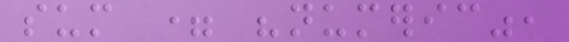sum = "numeric",
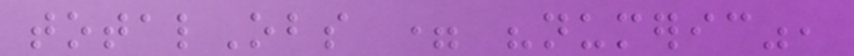totalObs = "numeric",
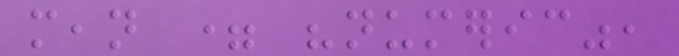mean = "numeric",
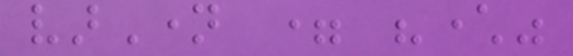varName = "character"
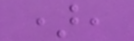),
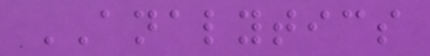ANALYTICS
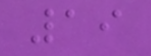19
